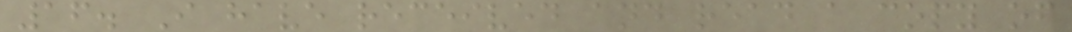16. I have received and read a copy of
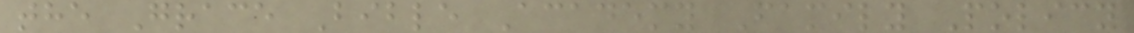the Grace Bible Academy Family Policy
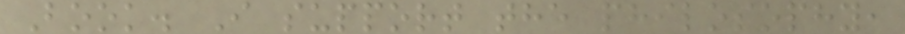Book. I support the philosophy,
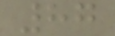87
